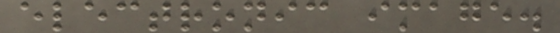electronic image.
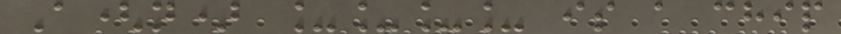A(n) ____ is a chip
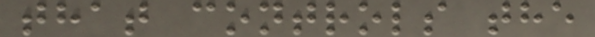that controls the
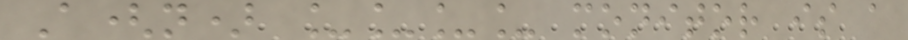A(n) ____ monitor is a
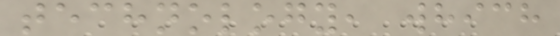technology, which
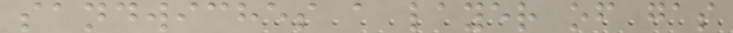sandwiches a layer of gas
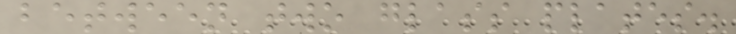between two glass plates.
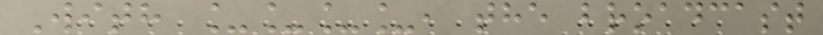With ____, the broadcast
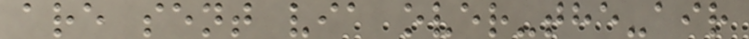are sent via over-the-air
